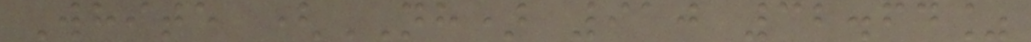White (NH) 910 32.64%
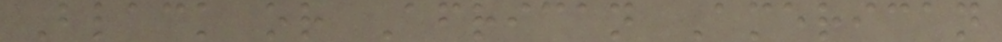Black or African American
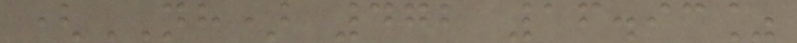(NH) 472 16.93%
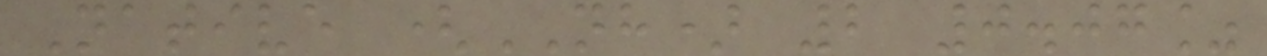Native (NH) 2 0.07%
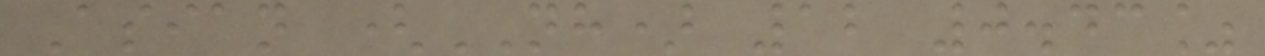Asian (NH) 12 0.43%
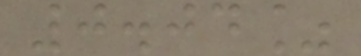0.04%
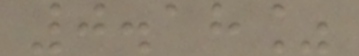0.18%
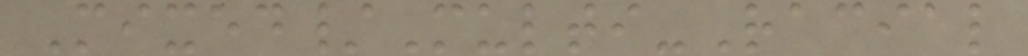Mixed/Multi-Racial
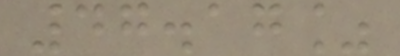47.17%
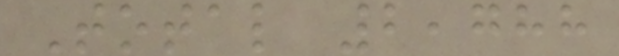Total 2,788
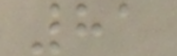81
